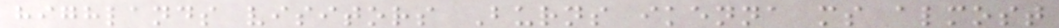highlands visitors Burns ikenna ms almost
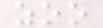zoo
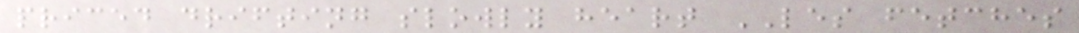priced drifting slowly heart LES fetches
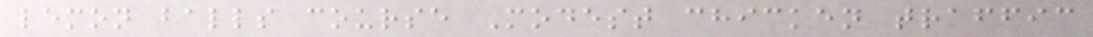lemon balls course Modest chicken traffic
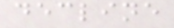decline
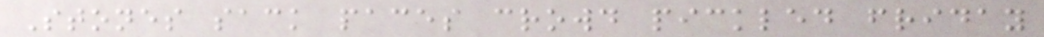Stones sack paces crowd pickled friday
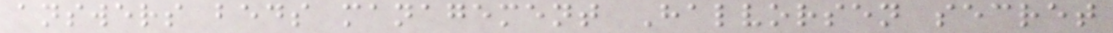answers beds management Halvorsen secret
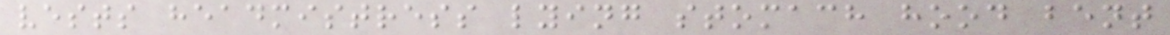vests headmistress lying stomach hood bent
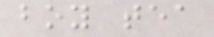boy tea
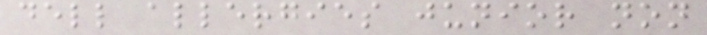dell allergies junior non
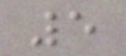5
